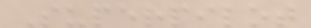Superpilot
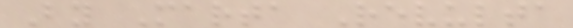By Marta Revulta
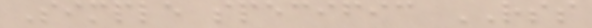Simple specific RSS
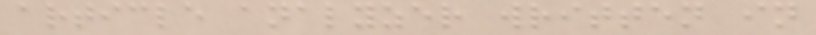article analyzer written in
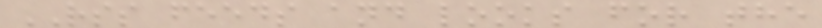RSS feeds and looks for the
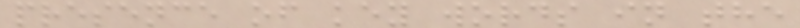presence of key words in the
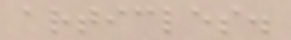articles.
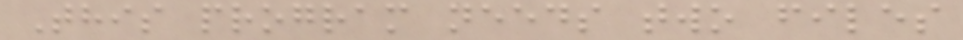This program needs two files
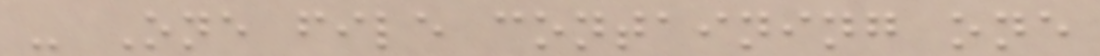- One file containing one
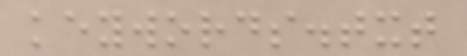keywords.txt
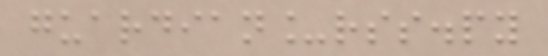guardian_rss.py
